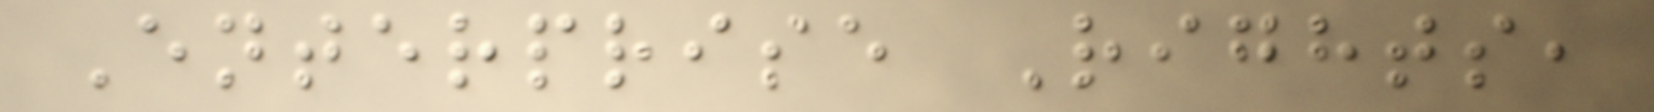Enterprise Rights,
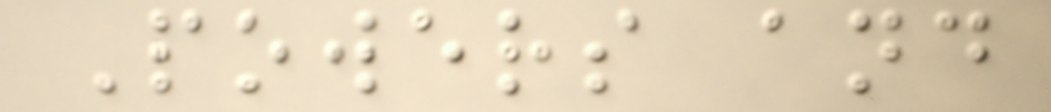Powers and
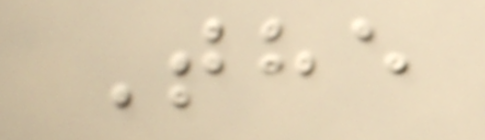The
